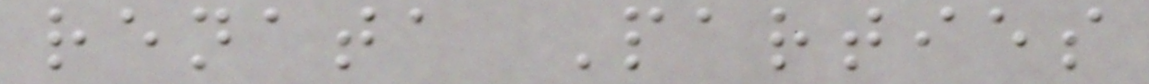renata Parties
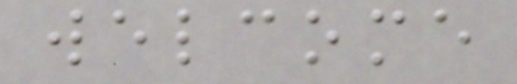welcome
